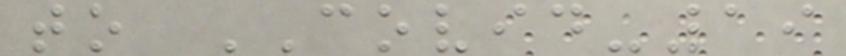to COVID-19
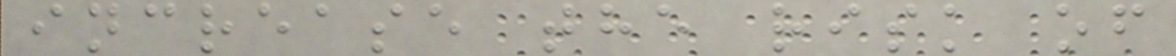increase the risk of
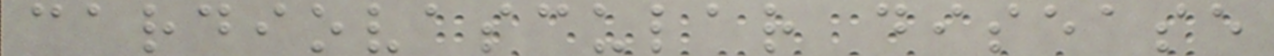cardiovascular disease
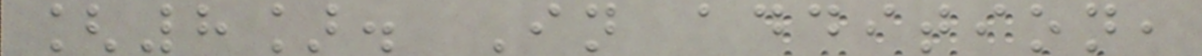[8]. In addition,
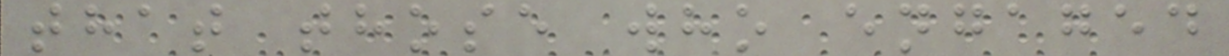that those who engaged
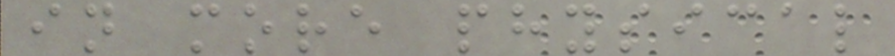in more physical
